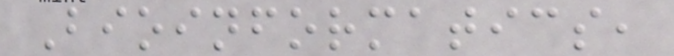Bioinformatics,
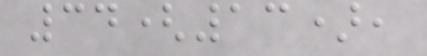34(13),
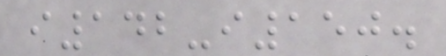i142-i150.
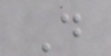D
